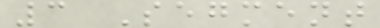3 Segment
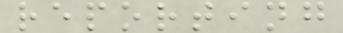reporting
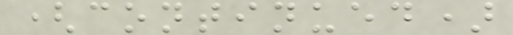(continued)
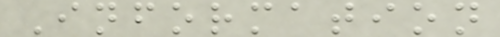Information
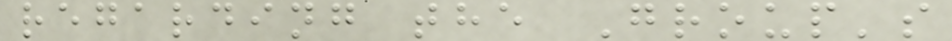regarding the Group's
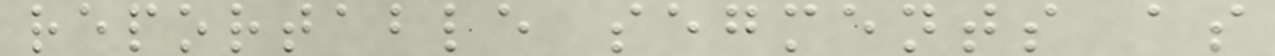reportable segments as
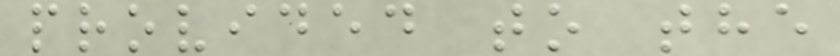provided to the
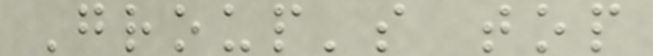Group's top
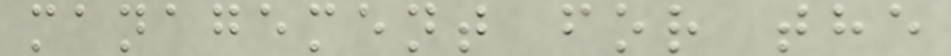management for the
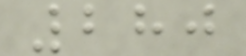280
